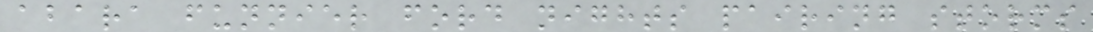abara funnier ford nights pairing storms
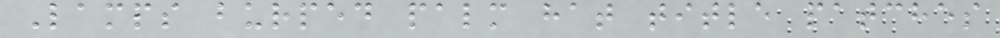Lamps burped palm hat title patches
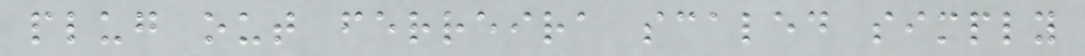plug out ferreira scaled simply
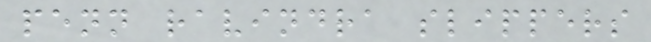penn ravindra slippers
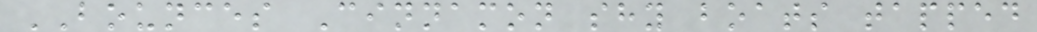BOUNCES Cinnamon shy boats tapped
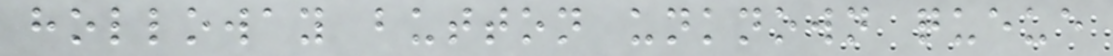holloway button unknown queue
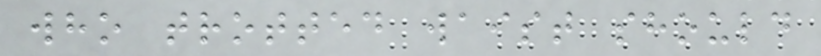who trotted waist should
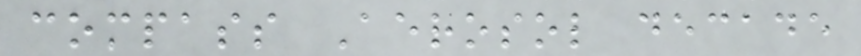compass Aerosol decade
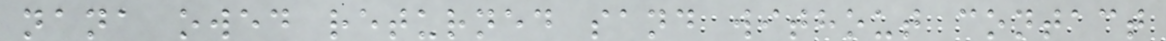nana owed returned sand without contact
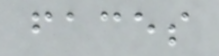faces
